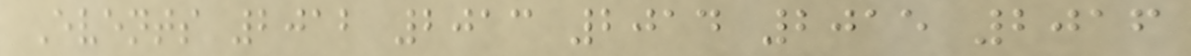Events 2012 2013 2014 2015 2016
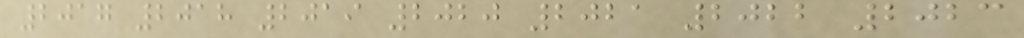2017 2018 2019 2020 2021 2022 2023
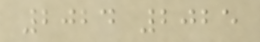2024 2025
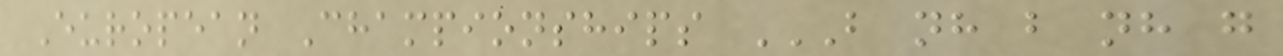European Championships B NH B NH G
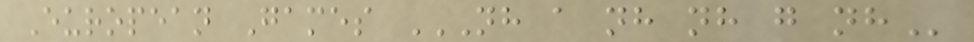European Games NH A NH NH G NH
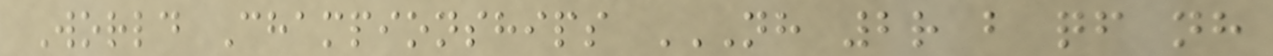World Championships NH 2R B QF NH
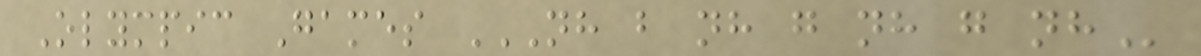Olympic Games NH B NH G NH G NH
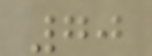70
